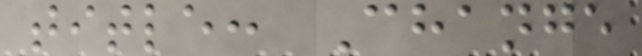title: Change
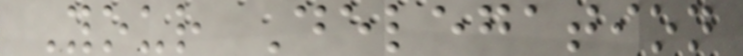Your Delegation
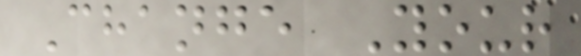Change Your
